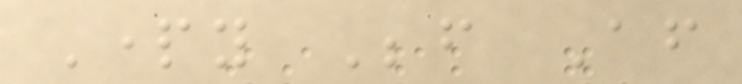Party Before After
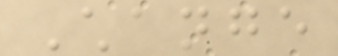Change
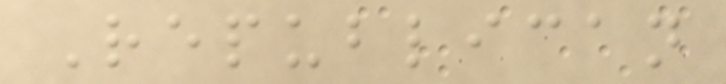Republican
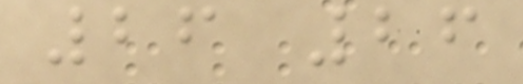26 26
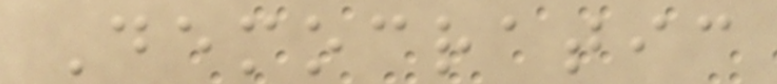Democratic
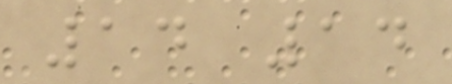14 14
